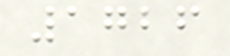1726
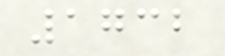1732
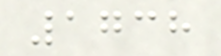1738
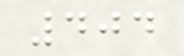404
